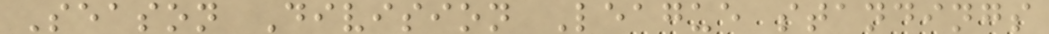Season Division League standings
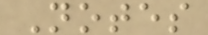Notes
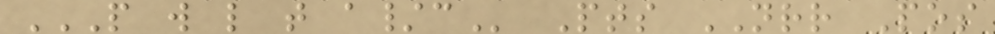P W L T A/C Pts NRR Pos
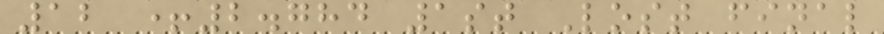12 +2.784 1st Lost final
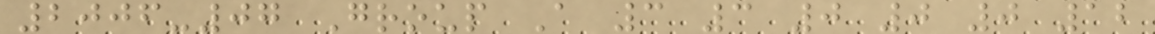2006-07 Group A 3 3 0 0 0 12
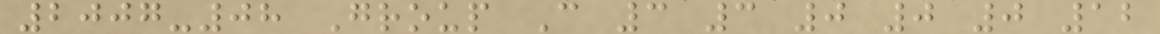2007-08 Group C 3 3 0 0 0 12
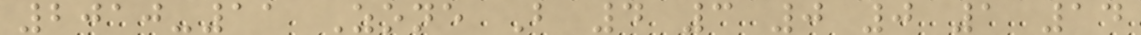2010-11 Zone B 4 3 0 0 1 14
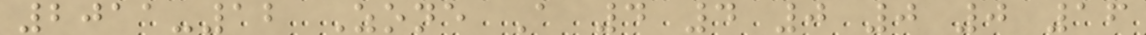2011-12 Zone A 4 4 0 0 0 16
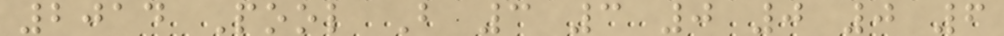2014 Pool B 3 3 0 0 0 6
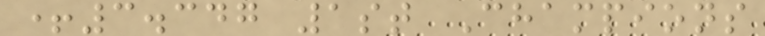+3.347 1st Champions
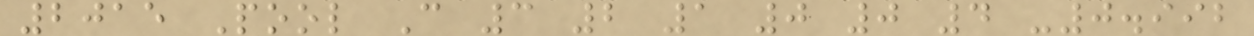2015 Pool C 3 2 1 0 0 4 -0.992
